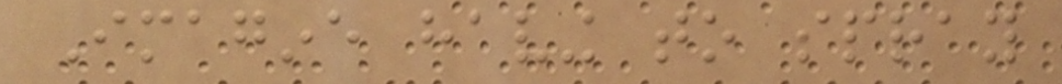Imagine having to spray
